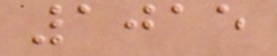1015
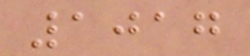1017
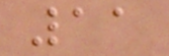11
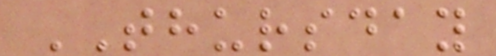THURSDAY
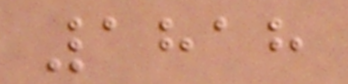1818
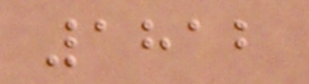1812
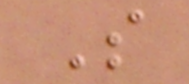S
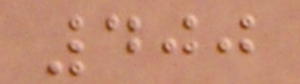400
